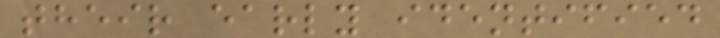their early identified
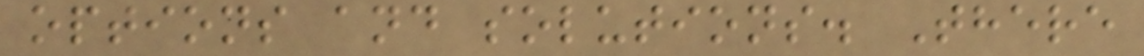options and solutions. There
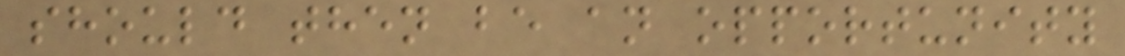should then be an opportunity
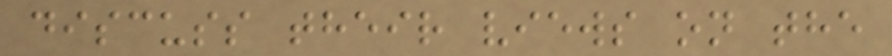discuss their views on the
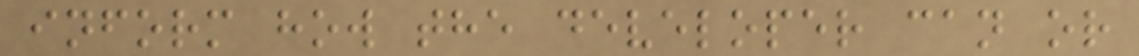inform how the developer can or
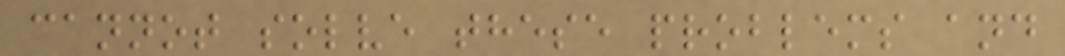cannot solve these problems and
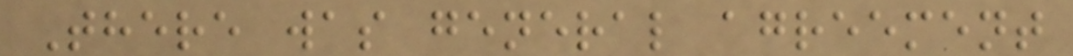There was general agreement
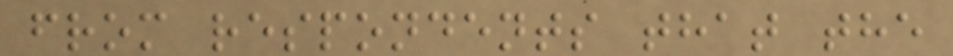from respondents that the
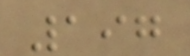197
